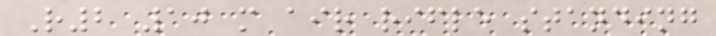R2 10 m air rifle standing
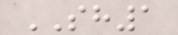SH1
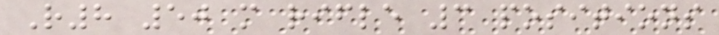R8 50 m rifle 3 positions
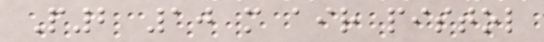P2 10 m air pistol
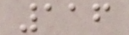116
